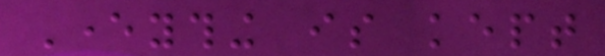Everything is kept
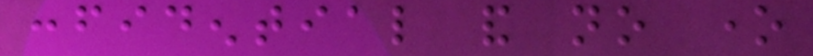confidential and no one
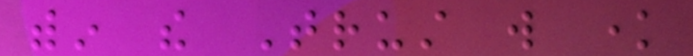within the Trust will know
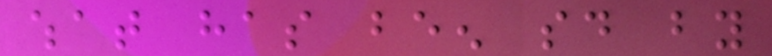what has been said by
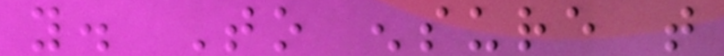you. To ensure that
